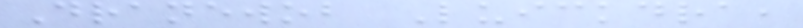Dranewob Luickdra,
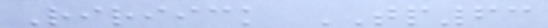Ririick TP63
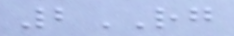2RG
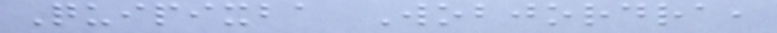Quipixba Wobjordra,
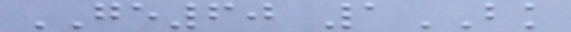GE60 1BK
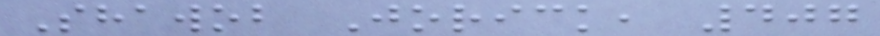Shawob Jorick, 407
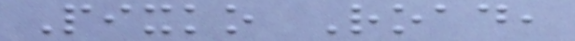Pixko Road,
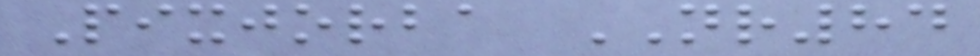Pixjorba NR84
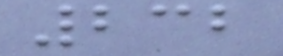232
